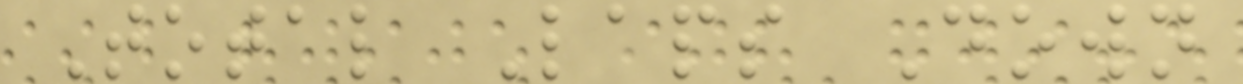Total Laps Down
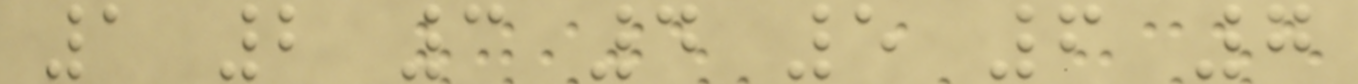1 2 3 4 5 6 7
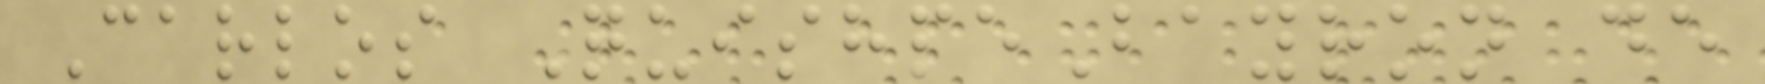Carlos QuishpeBayron de
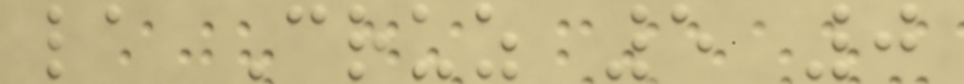la Cruz 5 0
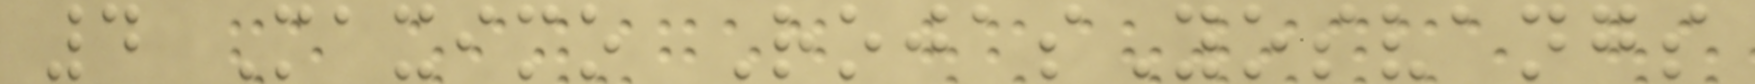4 Maximo RojasYosvangs
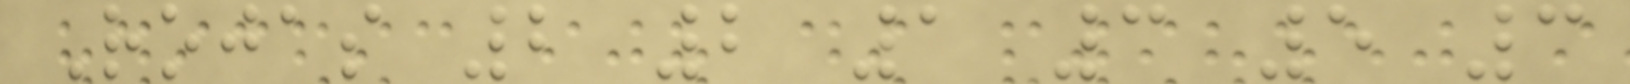Rojas 2 2 1 3 5 3
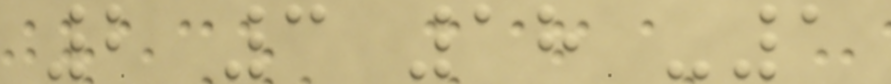2 3 18 -1
